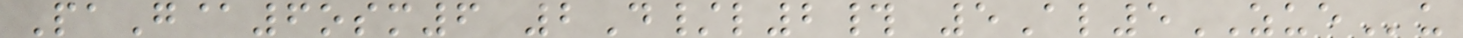PaG@6osm6 2D/l2# 5Al5ZUEu
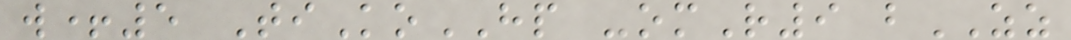w+5 TiKoHP -omR9 bZZ
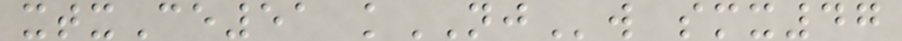xtxCe51 kNJw smx47
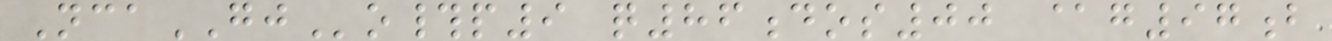NcaGJo#p9 q86dos00 @g97b
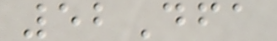52Dfa
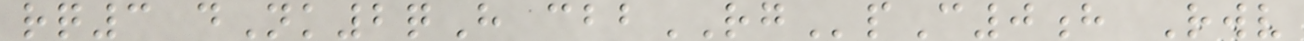rq3 dNk2qH cbbRGpC0h Rwv
